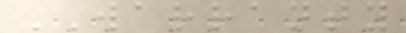WARRANTY
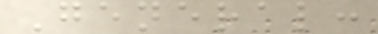General:
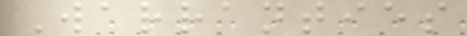Warranties
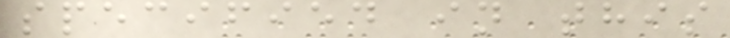specified in this
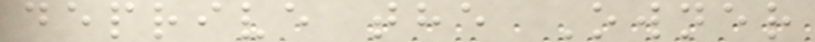deprive the Owner
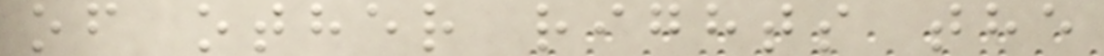of other rights the
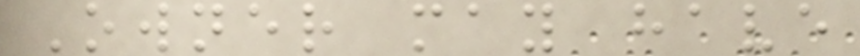Owner may have
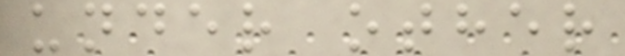under other
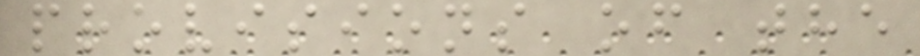provisions of the
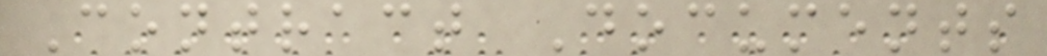Contract Documents
